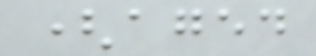(aged
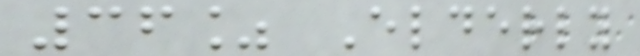36% Elderly
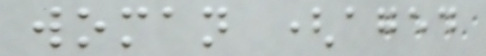woman (aged
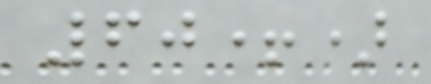60+)
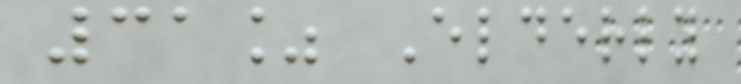31% Elderly
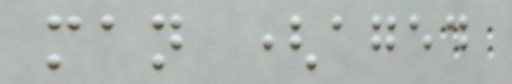man (aged
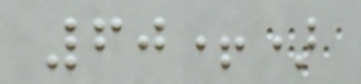60+)
